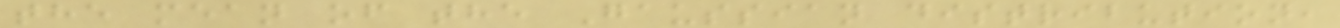the mean of the Gaussian distribution,
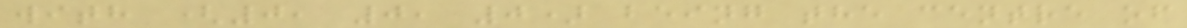with (0, 0, 0) being the centre of
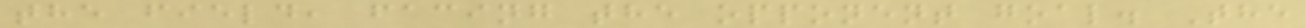the field, facing the opponent goal. The
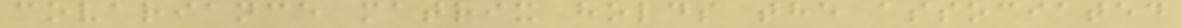covariance matrix holds the associated
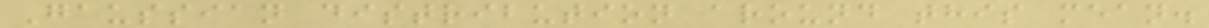Gaussian distribution around this mean.
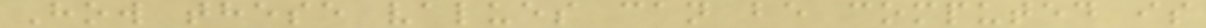How these values can be computed is
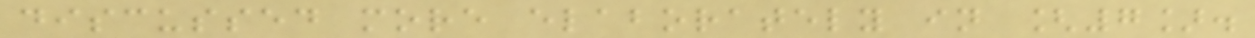discussed more elaborately in [7].
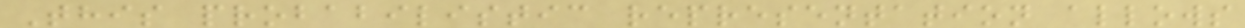This probabilistic representation allows
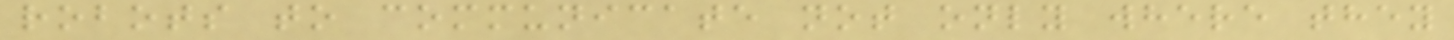robots to communicate not only where they
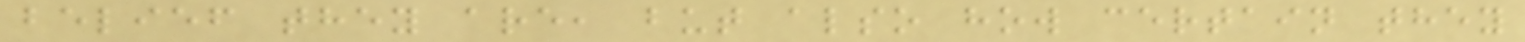belief they are, but also how certain they
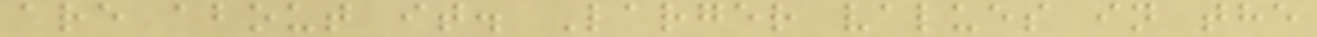are about it. Larger values in the
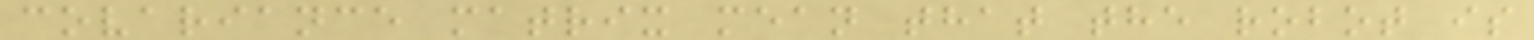covariance matrix mean that the robot is
